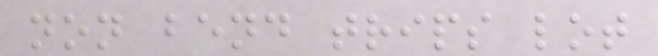non bend trips lot
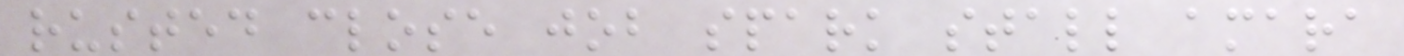rusted close job spark stall amara
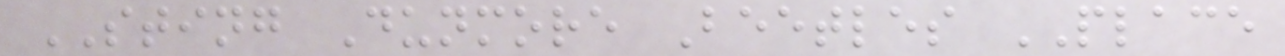STING Dunmore Beetles PLACE
